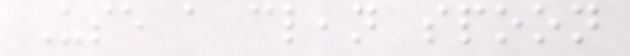Use a clean spoon
